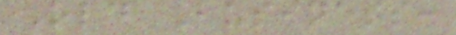Old Business:
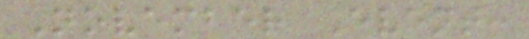November Event:
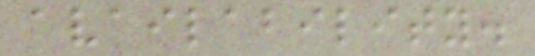availability.
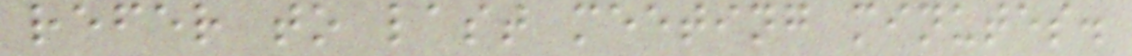refer to last meeting minutes.
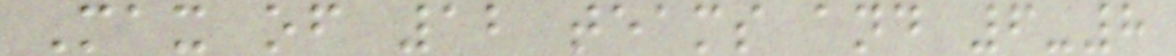Max of 12 teams and 6-8
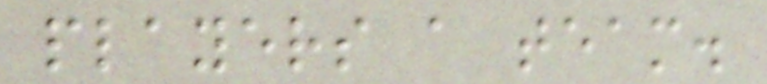players a team.
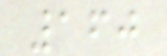160
